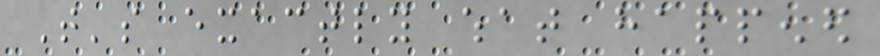That's exactly what happened
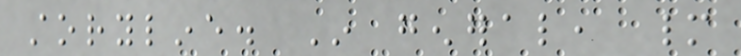storyline. In general, many
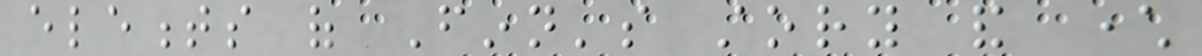elements of Finn's story and character
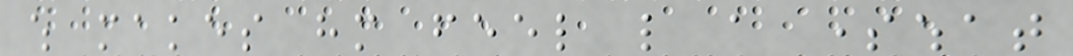which makes him feel like a somewhat
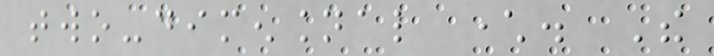two-dimensional character. The
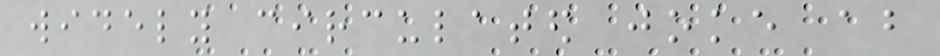widely circulated joke about
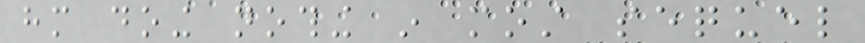him doing nothing in most sequel
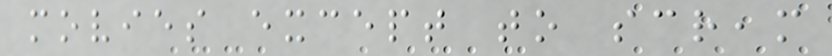movies except to scream
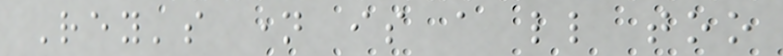Rey's name is a little too
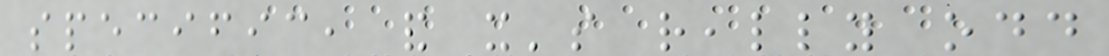specific, and it's really odd
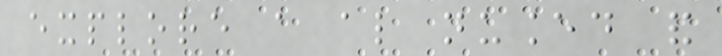explore a also nuanced and
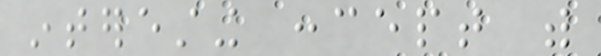interesting concept with
